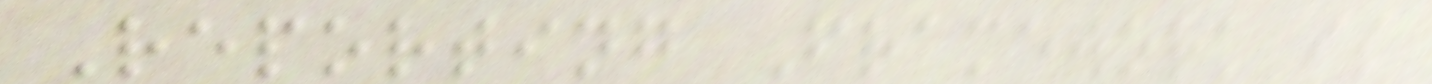Reporting Framework is
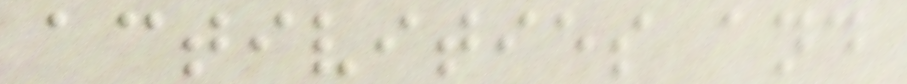activities and
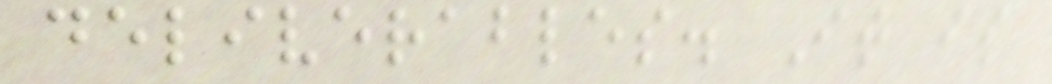deliverables. It is
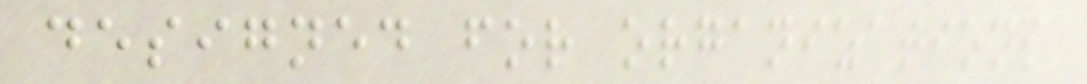designed for organizations
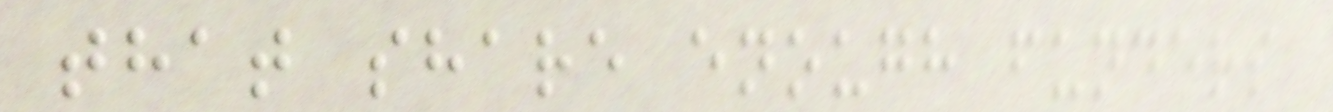that share enough funders
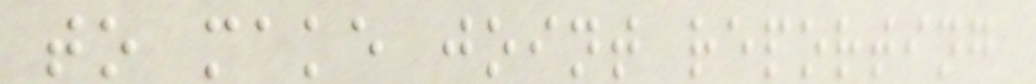to make joint reporting
